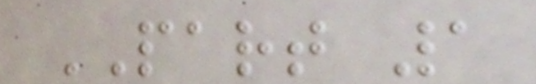PART 1
